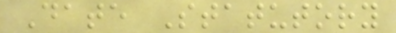Date Statutory
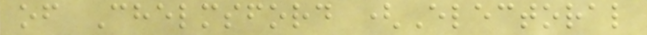of Chelmsford (Electoral
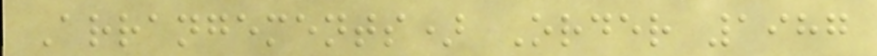Arrangements) Order 1987
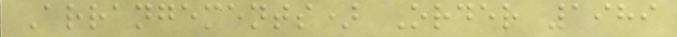Arrangements) Order 1989
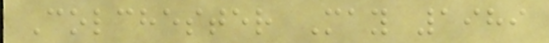Colchester May 1989
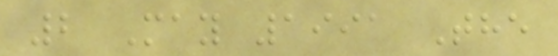2 May 1991 The
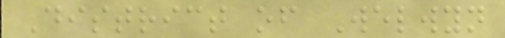District of Welwyn
